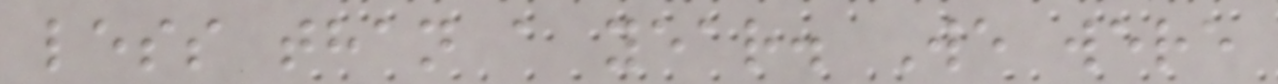less than a year. We were
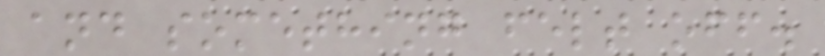and something felt off.
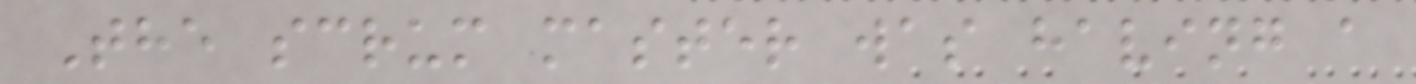The scrum master was having a
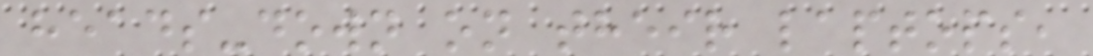heads-down on their laptops,
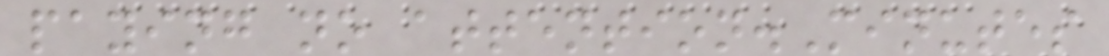paying no attention.Minutes
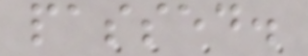passed.
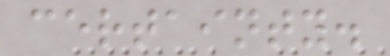certainty.
